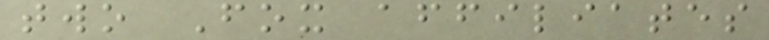two Fox affiliates
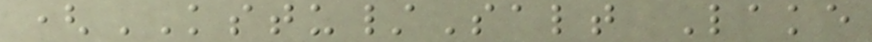(KSTU/Salt Lake
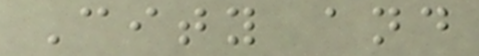City and
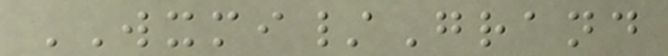WXMI/Grand
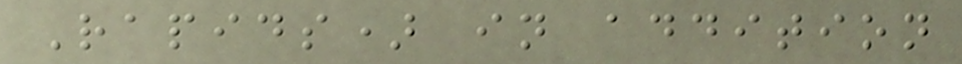Rapids) in addition
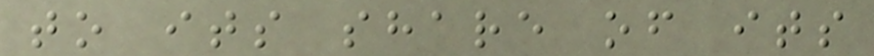to its share of its
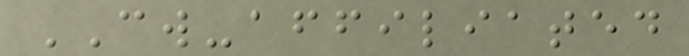CW-affiliated
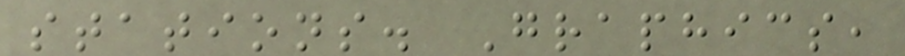stations. Graphics,
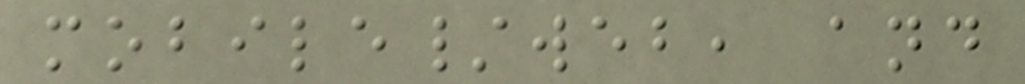mobile/web, and
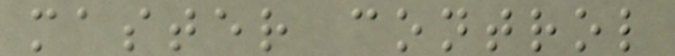master control
